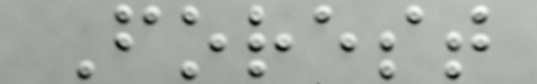Forest
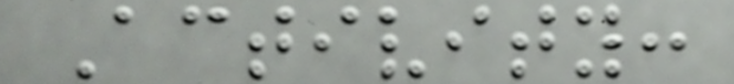Activity:
